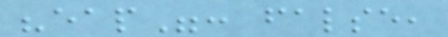"eap": false,
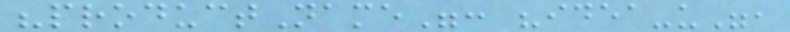"productName": "idea-u",
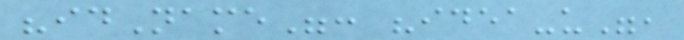"idName": "idea-u",
